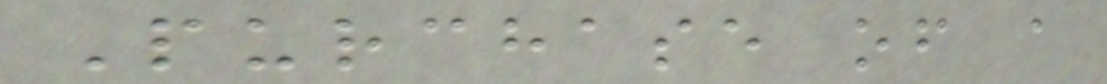Purchase of a
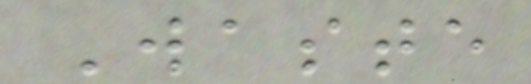Waste
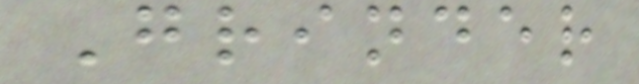Grinder
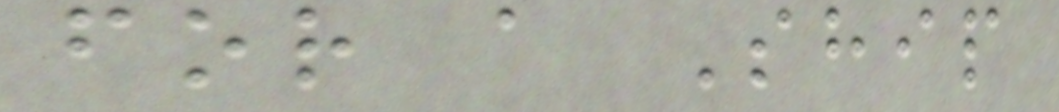for a Ship
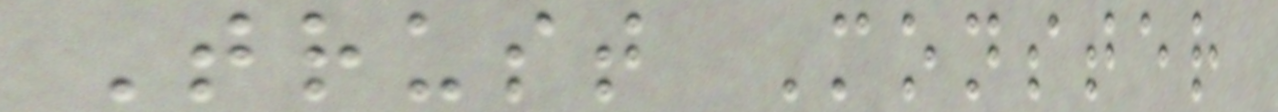Trust Monster
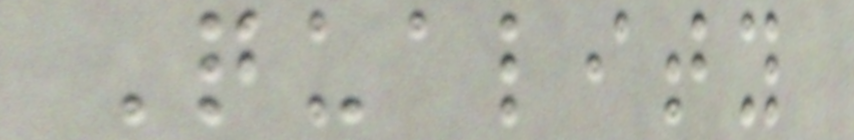Quality
